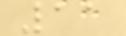11
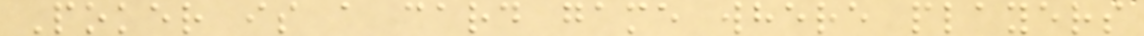Poker is a card game where players
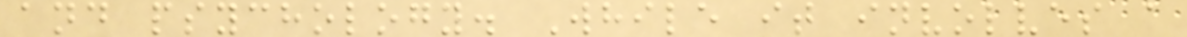and psychology. While it involves a
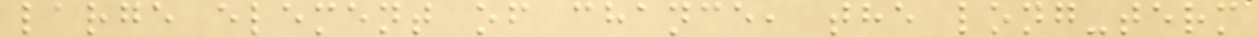large element of chance, the long-term
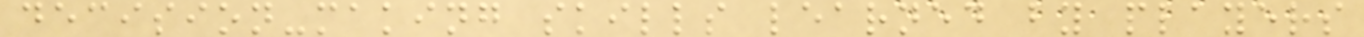decision-making skills learned by players
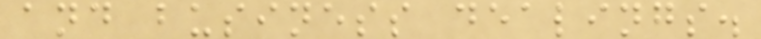and business dealings.
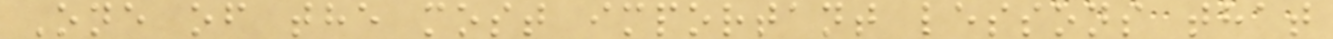One of the most important lessons that
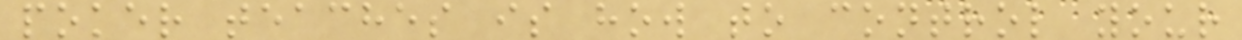poker teaches is how to control your
